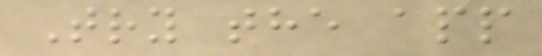Try the app
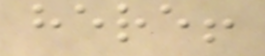here!
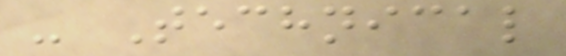- Technical
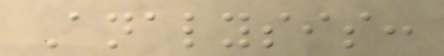Analysis:
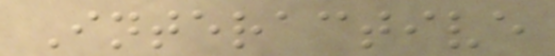Interactive
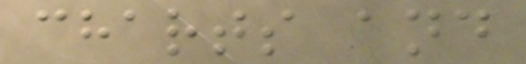charts and
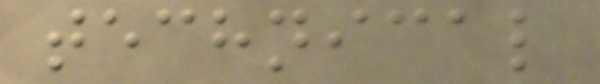technical
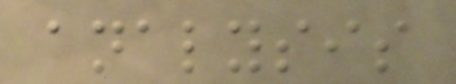analysis
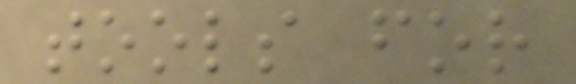tools for
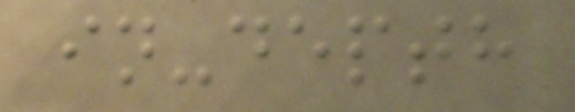in-depth
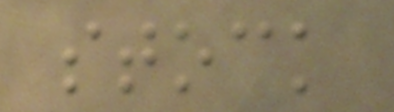stock
